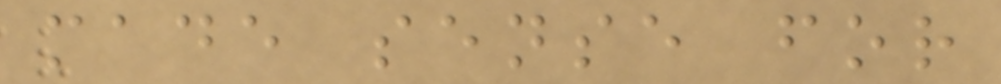made sense for
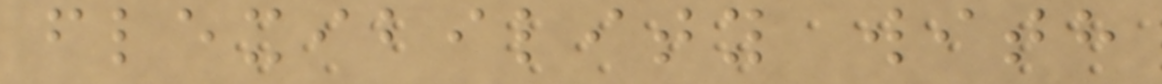flexibility with
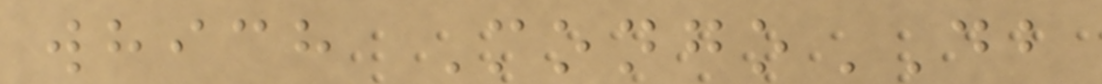which MongoDB
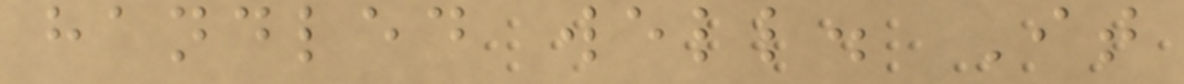handled well. It
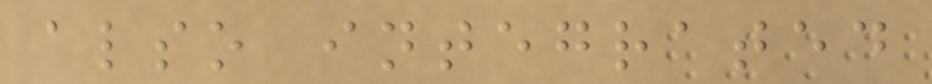also integrated
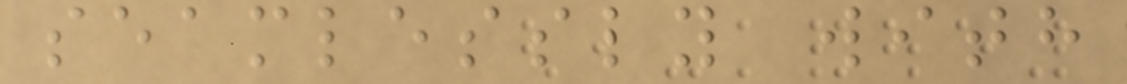seamlessly with
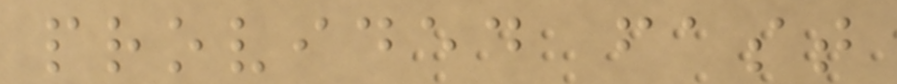provided fast
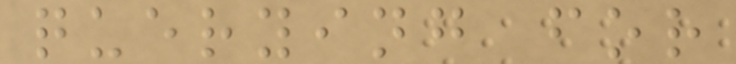querying for
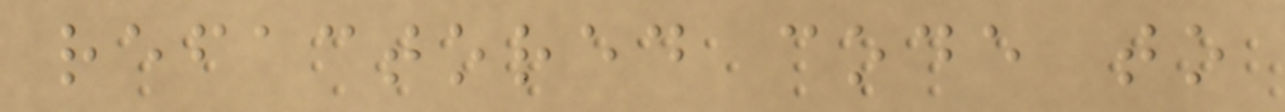refactored code to
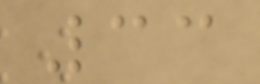33
